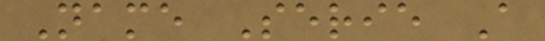Name Serie A
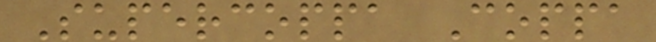Supercoppa Coppa
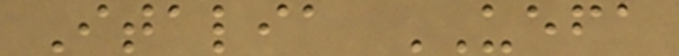Italia UEFA
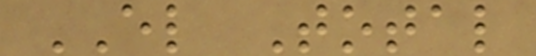EL Total
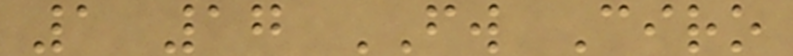1 17 FW Ciro
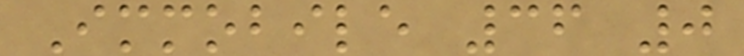Immobile 36 0
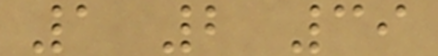1 2 39
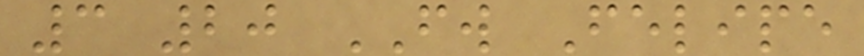3 20 FW Felipe
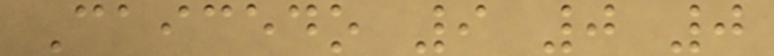Caicedo 9 0 0
